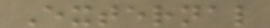External
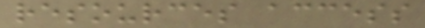resources access
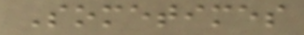Sometimes
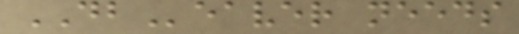DBeaver needs
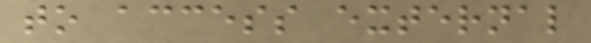to access external
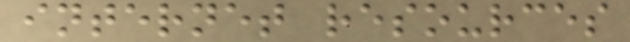internet resources
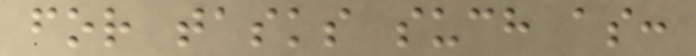for tasks such as:
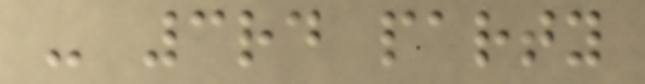- 3rd party
